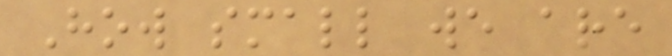How small we are
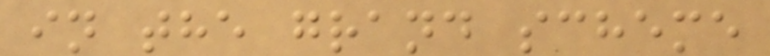in the grand scheme
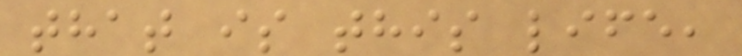that is this life,
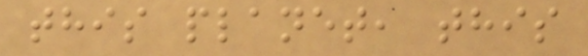this planet, this
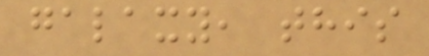galaxy, this
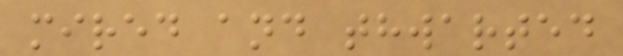mired and thwarted
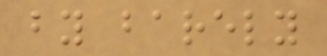by barely
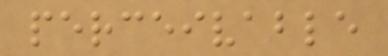perceivable
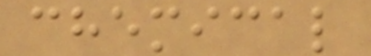chemical
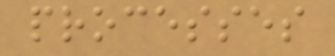processes
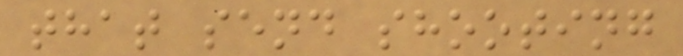that send shooting
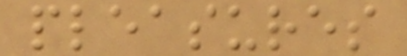pleasures
